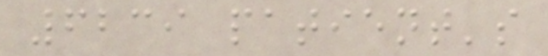6239 patient's
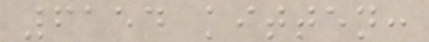6154 kitten:
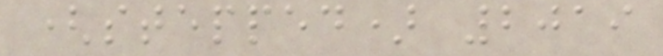(stepped) 2019
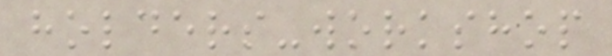holders-workshop
